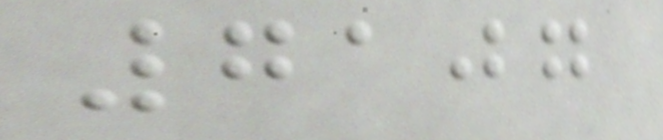7107
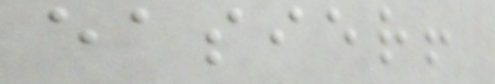easier!
